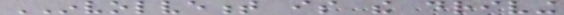INVOLVEMENT is the driving
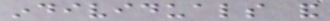individuals and
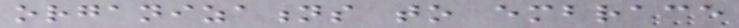organizations to embrace
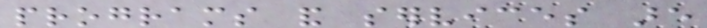programs and services are
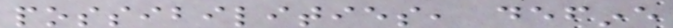possibilities, define
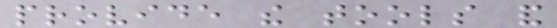provide the tools and
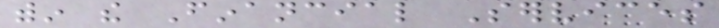within the Financial Services
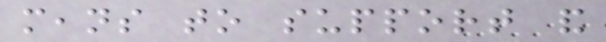means to support and
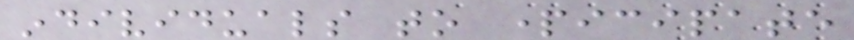individuals to participate
